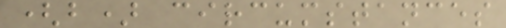(b) circumstances
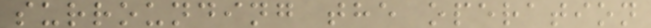surrounding the operation
